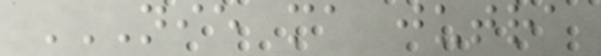NIE MA JUTRA
